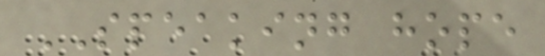SPEAKING hope
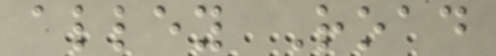alley Road
